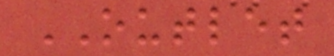OUTLET
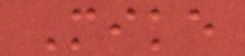Mike
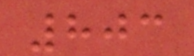803
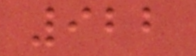922
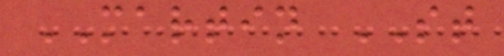MARTIN ST
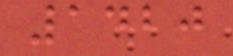1420
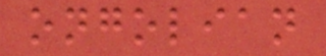ongolian
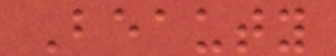Beauty
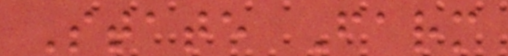State Farm
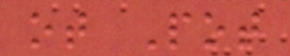ot Pot
